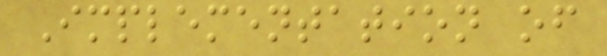Implementation of
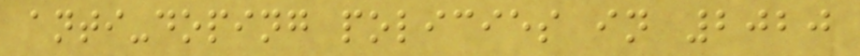anti-doping policies in 2020
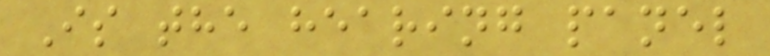Is the hearing panel
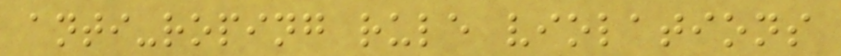anti-roping rule violations
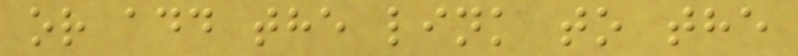or add the link to the
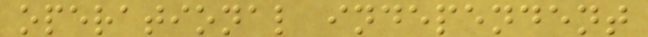operational independent
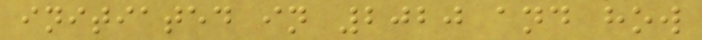initiated in 2020 and how
